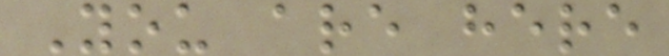You are here
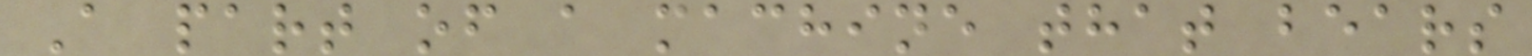A part of a machine that bears
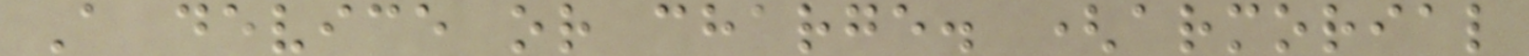A device or charge. (armorial
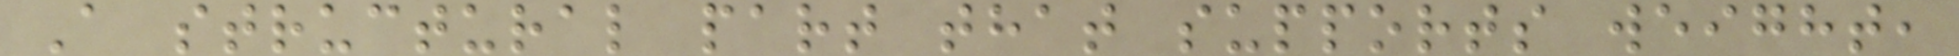A structural part that supports weight,
